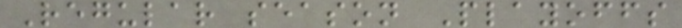Regular season Playoffs
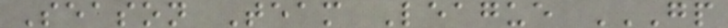Season Team League GP
